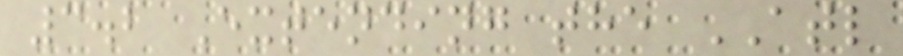3.2 Extending the ATL
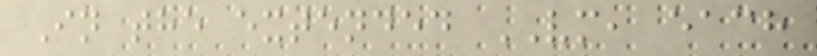In the extended VM, each
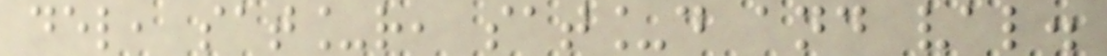del, sat_r, sat_d and val.
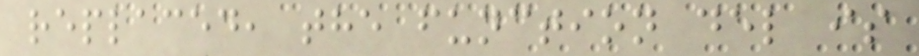replaced, the function del is
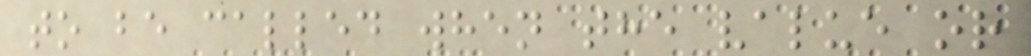to be called when the value or
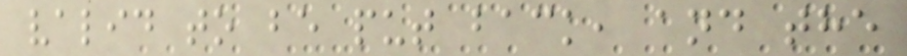valid to be put back, and the
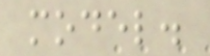model.
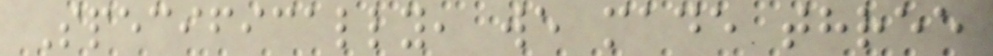Specifically, we made three
